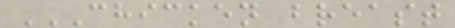CHICKEN BREAST
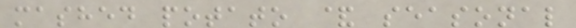mashed potato & seasonal
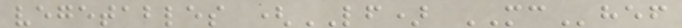vegetables (LF) MChef
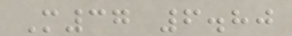M37 6.80
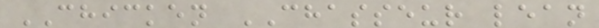CHICKEN CHASSEUR lean
